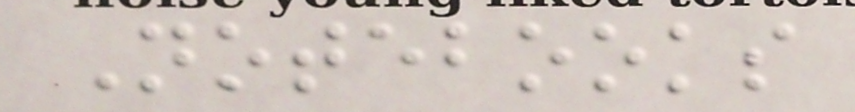Notebooks
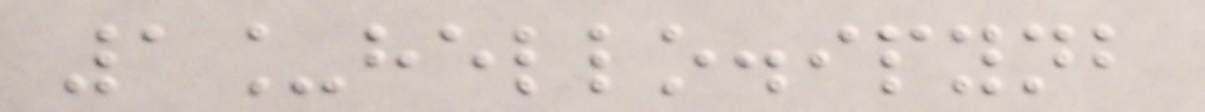1_hello.ipynb
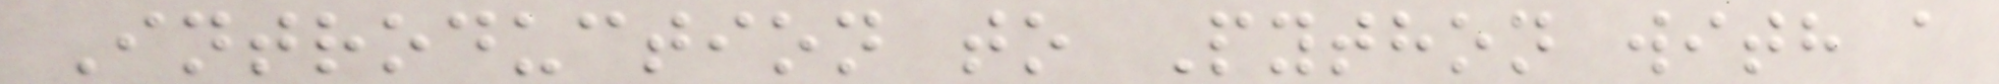Introduction to Python with a
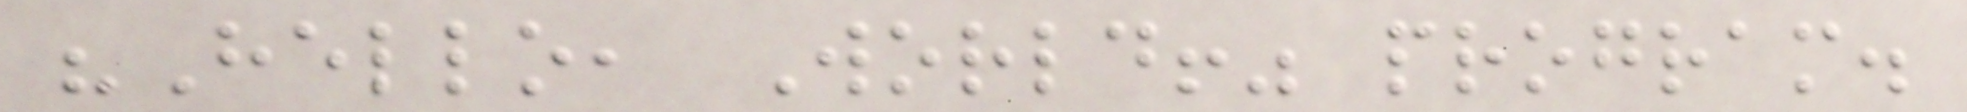"Hello, World!" program.
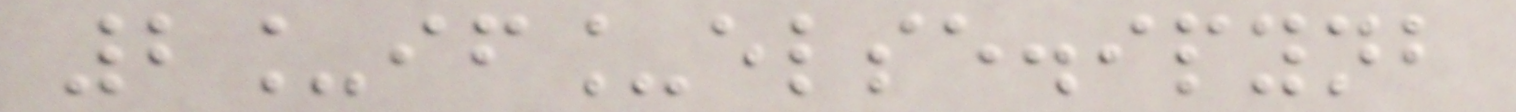2_if_else.ipynb
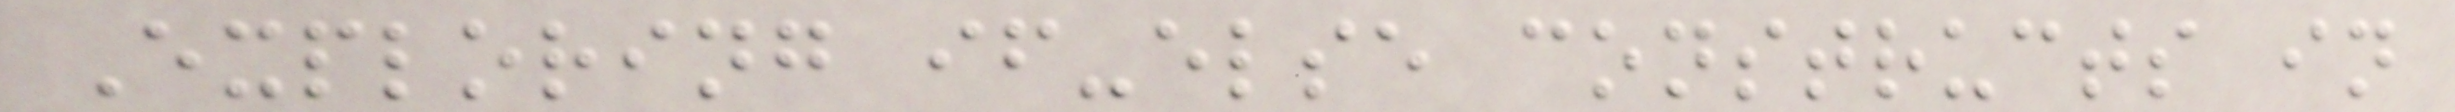Exploring if-else constructs in
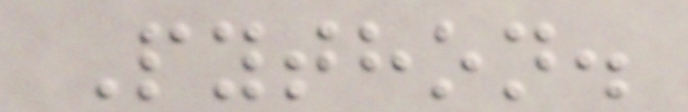Python.
